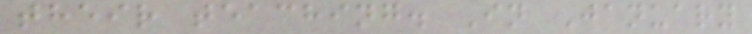their teaching. In January
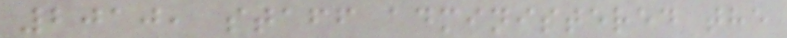2010, staff administered the
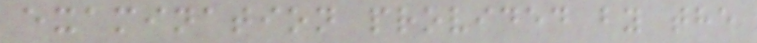examination provided by the
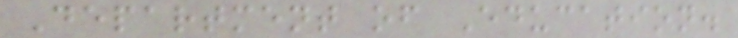Department of Education.
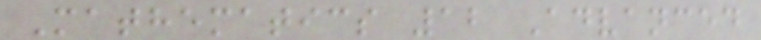Mathematics 12 Advanced
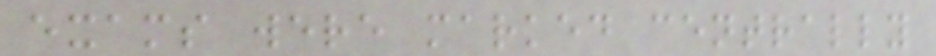exams were marked centrally
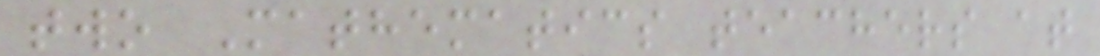two Mathematics teachers at
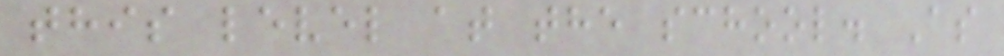this level at the school. As
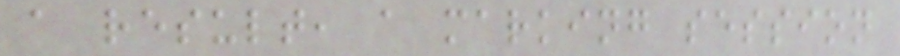a result, a marking session
